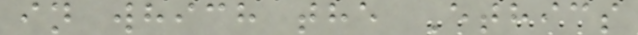in which the Ethics
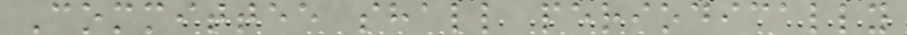Committee shall periodically
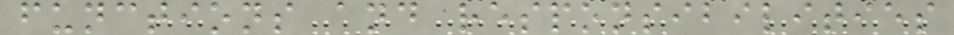functions and responsibilities
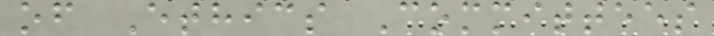of Ethics Committees
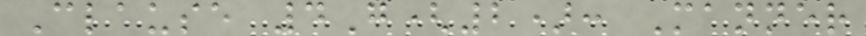Clause 4G(2): Manner
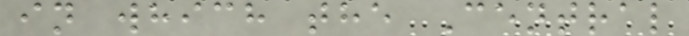in which the Central
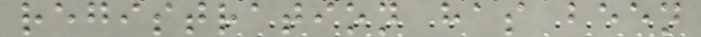registration has been
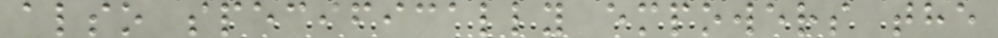also specifically empowers the
